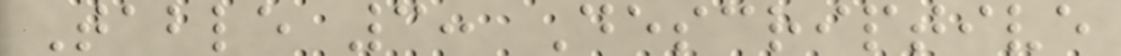Table 3: Descriptive
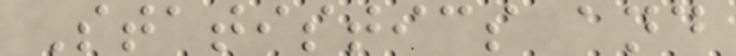Statistics and
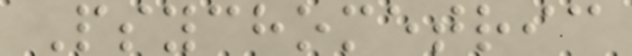Psychometric
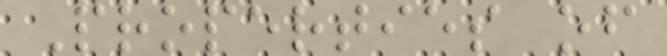Properties of
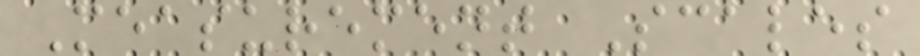Measurement Scales
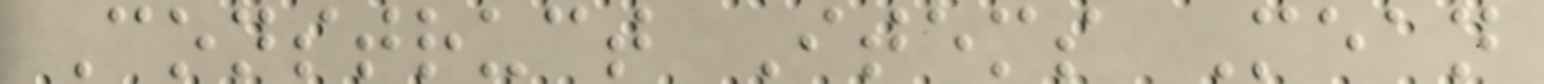Construct Items Mean
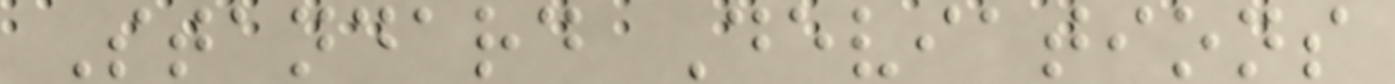Standard Deviations
